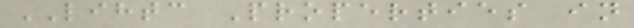LIHTC Properties in
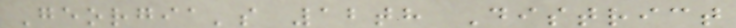Georgia's 12th District
